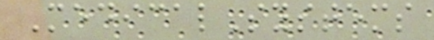MedicalSystems
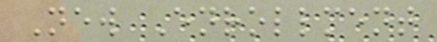New Enrollment
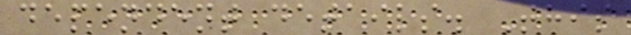dependent details. This
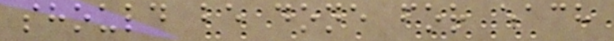should be done for each
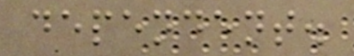dependent.
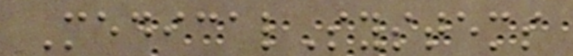MedicalSystems
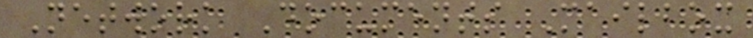Network Documents Mailbox
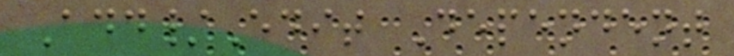Add/Edit Dependent
